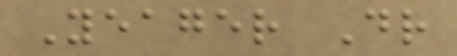Yeager Dr
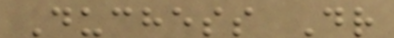Duchess Dr
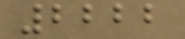2222
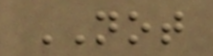NOT
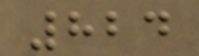824
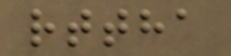rttha
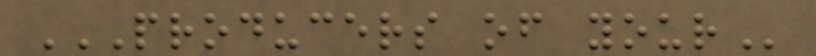PRODUCERS OF YOUR
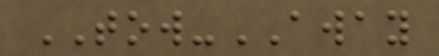TOW-AWAY
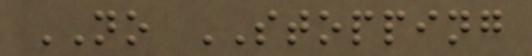NO STOPPING
